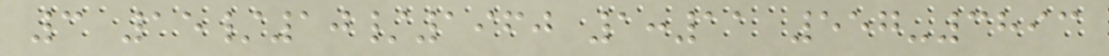3 15/10/1960 1:11 557-3893
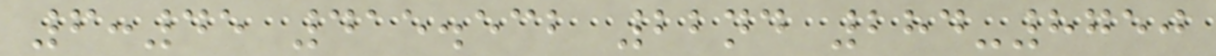6:45 415.532 22nd 284-8750
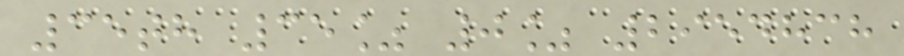35th 35% 0% 2954838
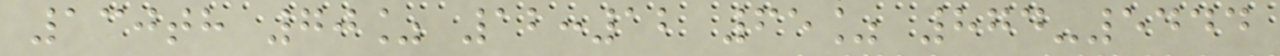130th 70% 12:12 65% 874-5444
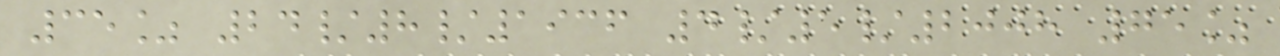35% 24/8/1936 4/5/2008 75%
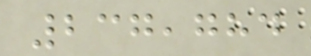237,784
